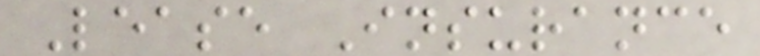Lease Insurance
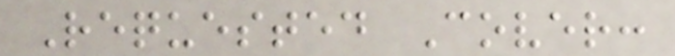Requested Cover:
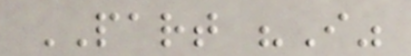PART "I"
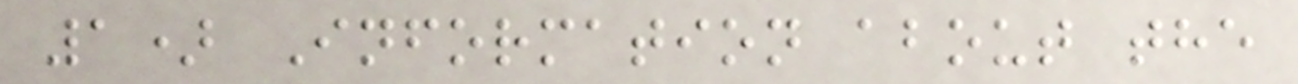1) Information about the
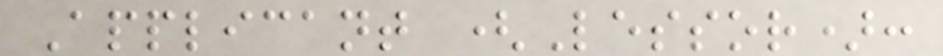Applicant (Lessor):
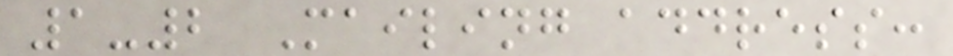1-2 Mailing address:
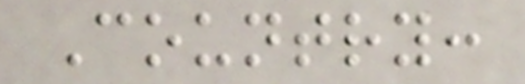Country:
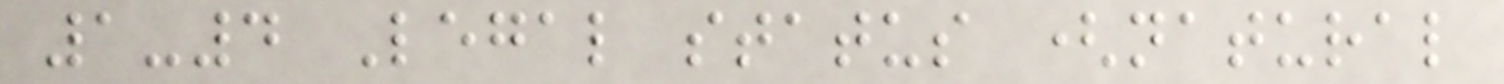1-4 Legal status (natural
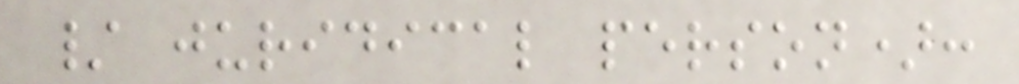/ juridical person):
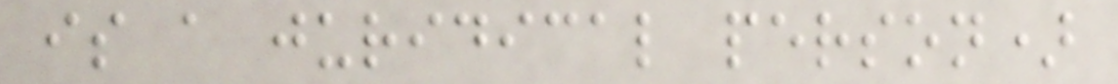is a juridical person)
